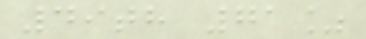49th 71%
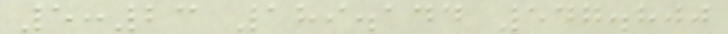5:23 189.144 547.800
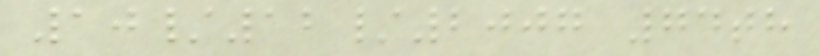10/12/2007 74th
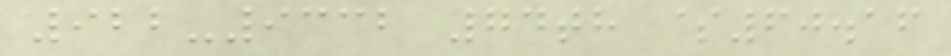922-9332 74th $60.16
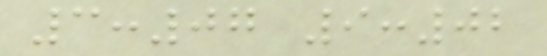3:07 9:02
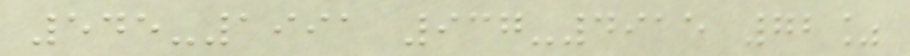545-1991 937-4915 72%
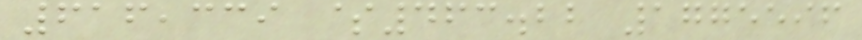616,339 $463.22 1775596
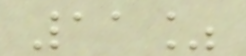11%
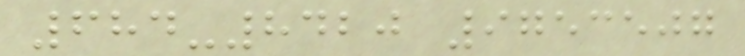684-8420 9753507
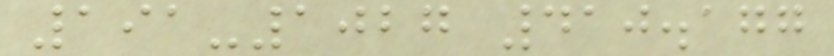191-1027 410.177
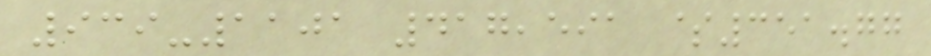939-1101 417,591 $351.77
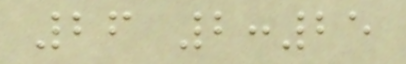26 2:25
